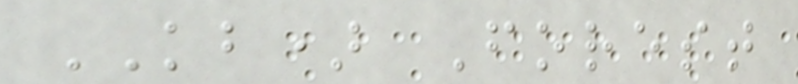KB) Forest
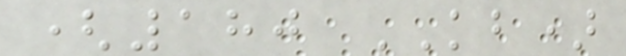(180 KB)
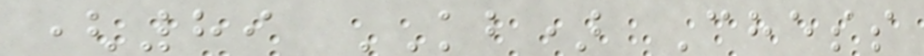(89 KB) Chess
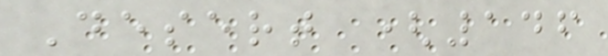Desert (146
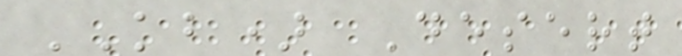KB) Desert
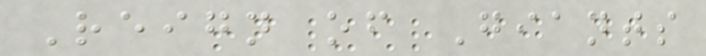Reign of Giants
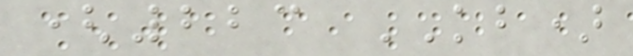(223 KB)
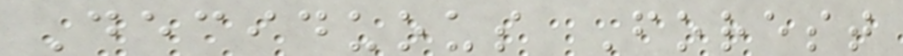Deciduous Forest
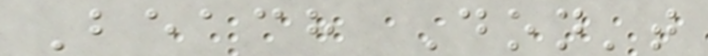Beach Don't
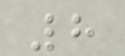8
